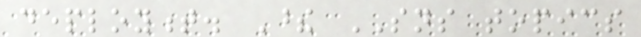deployment. These SNS topics
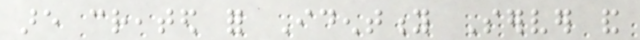are created for Identity Server and
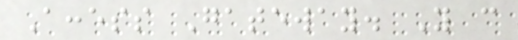Access Gateway. You can
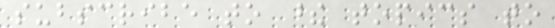subscribe to these topics to
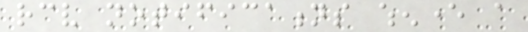receive notifications whenever a
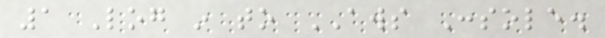1 Log in to AWS Console.
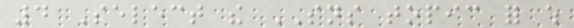4 Select the SNS topic for which
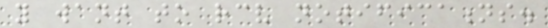you want to receive notifications.
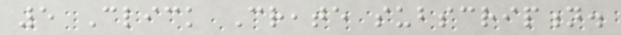5 Click Create subscription.
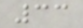33
